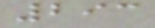293
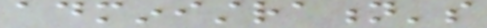administration's
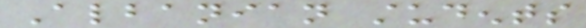Albanian students
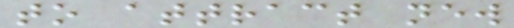to attract new
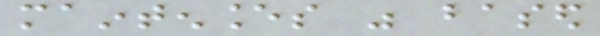maintenances was based
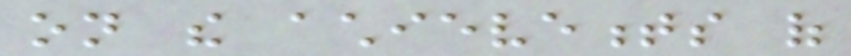on the achievements of
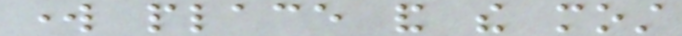work place and the most
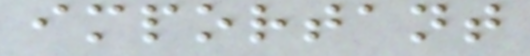important
